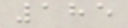185
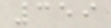359
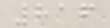816
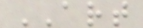ART
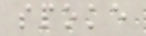spoke
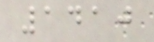1410
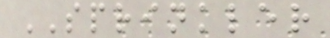SPRINKLER
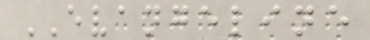EVANGELINE
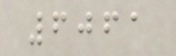6061
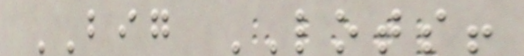BIG LOTS!
